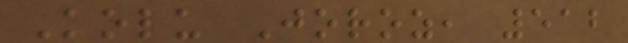Kolu Joroz, 512
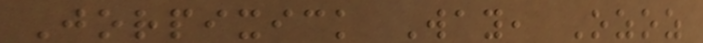Jorpixick Way, Ozoz
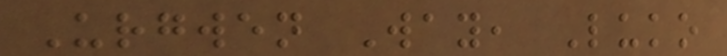Urgwen Way, Luko
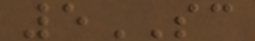5SC
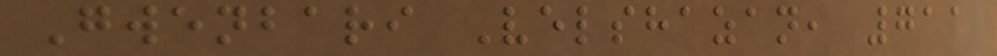Gwenbari Velshazan, 711
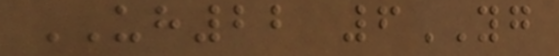UH22 6YG
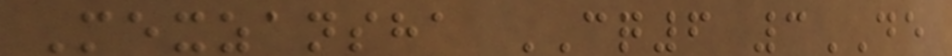Mexzansha CQ6 3DE
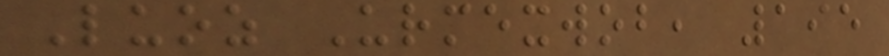Luoz Urmexwob, 195
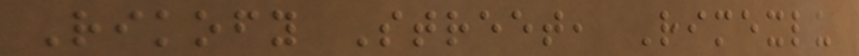Rikofy Street, Rimexlu
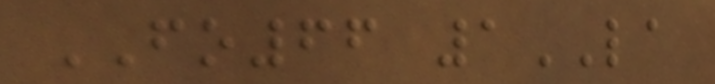FO66 1LA
